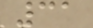31
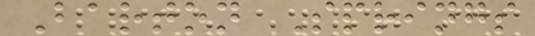Barton Springs
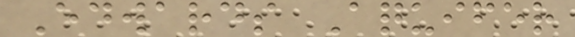Edwards Aquifer
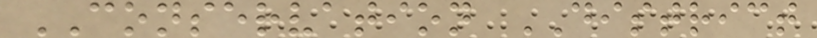CONSERVATION DISTRICT
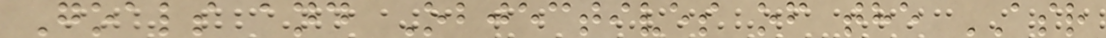Goals and Objectives of the ASR
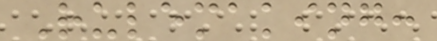Rulemaking:
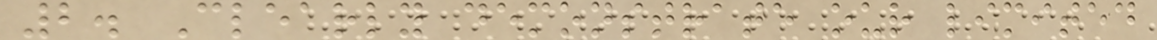2. Clearly demonstrate our limited
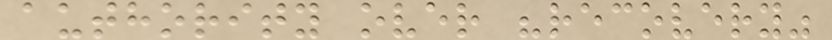authority over "recovery"
